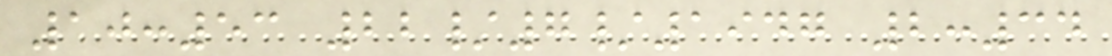10:53 22/7/1947 2:34
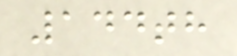144th
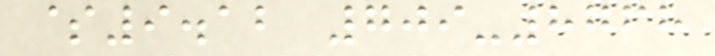$9.12 709-8768
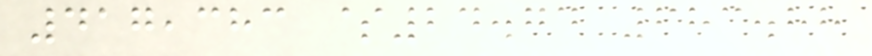417,383 $24.74 683.88
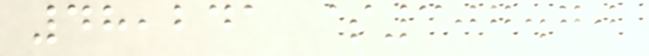48,241 $307.70
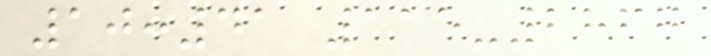10:41 115-2867
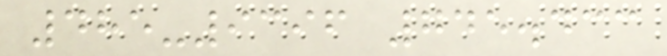485-9396 745.433
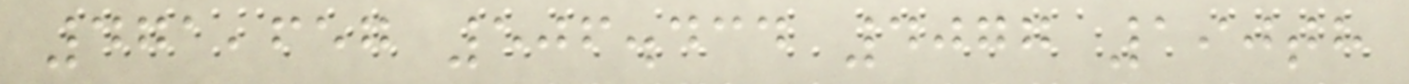471,657 506.434 4077 190th
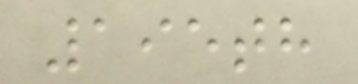195th
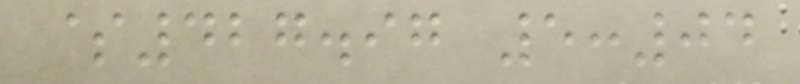$427.97 5:04
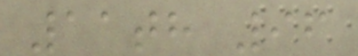11th 96
